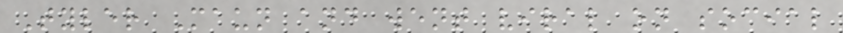Tyler Maun and went viral on social
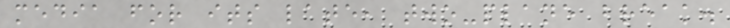media for its late, two-plane break.
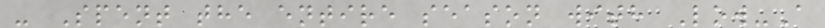- Spent the entire season with Low-A
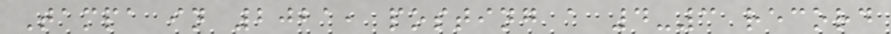Tampa in 2021, posting a 4-3 record
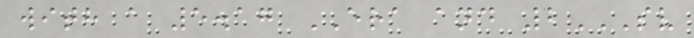with a 5.17 ERA and 2SV
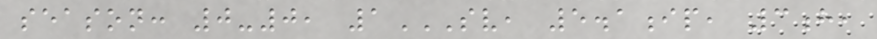season: 0-0, 1SV, 5.1IP, 3H,
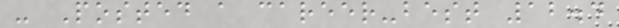- Posted a career-best 12.4
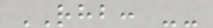RHB: --
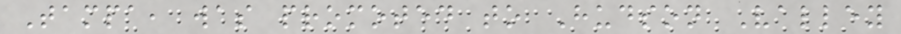Tampa, was promoted to Hudson Valley
